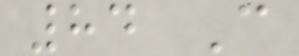84 C
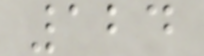124
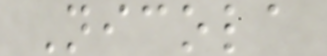Nicola
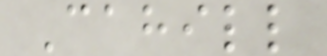Cahill
